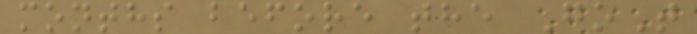months before the GoT
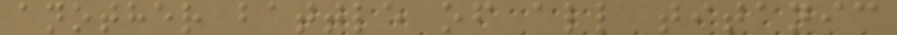another battle of all titanic
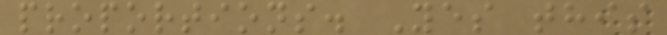proportions. Yes this
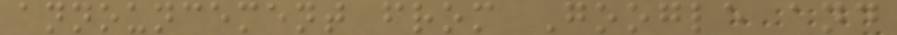announcement from Google and
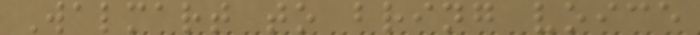Walmart to bring voice
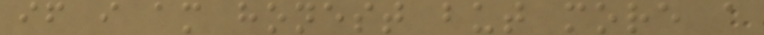if i am honest but more a
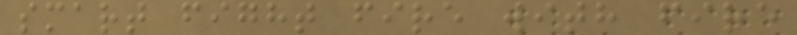smart fight fire with fire
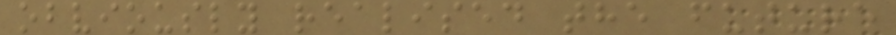obviously realised the future
